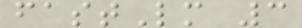fastLm 3
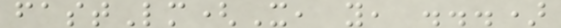fastLm(X, y, ...)
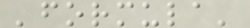'formula'
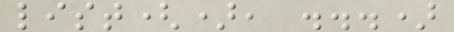list(), ...)
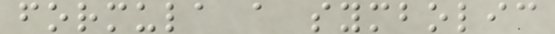formula a symbolic
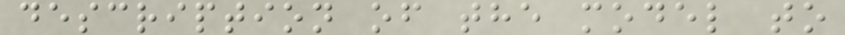description of the model to
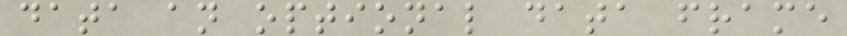data an optional data frame
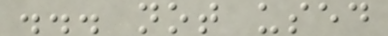... not used
